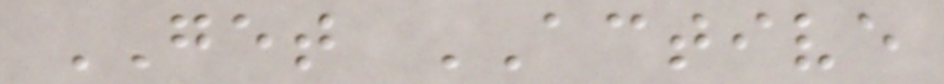GET ACTIVE
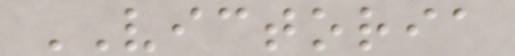VICTORIA
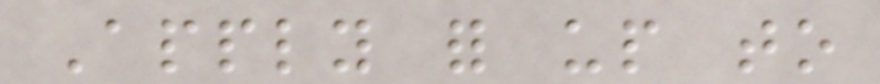Apply for up to
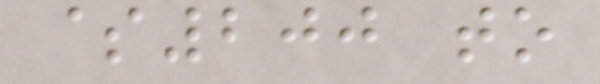$200 to
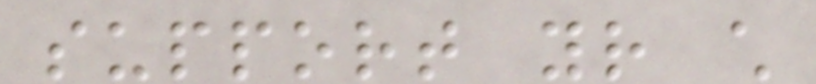support your child
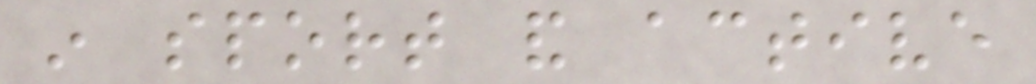in sport and active
